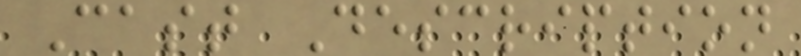Cast Description
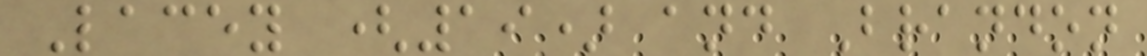Lacey (19) and Brandon
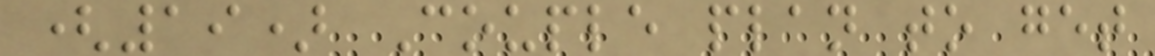(19) Couple plan to get
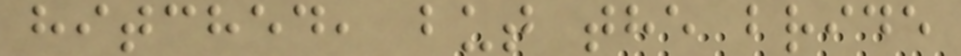hitched, but the bride
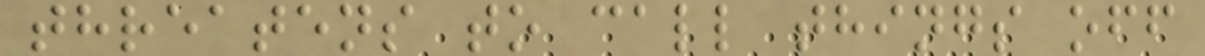threatens to call things off
